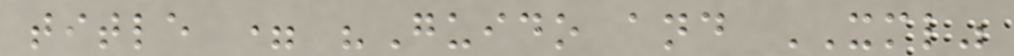title = "Guido and XML"
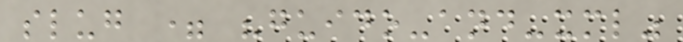slug = "guido-and-xml"
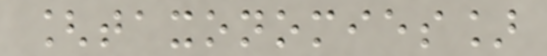[taxonomies]
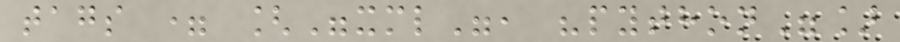tags = ["xml", "python"]
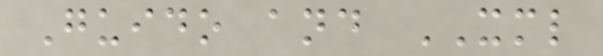Guido and XML
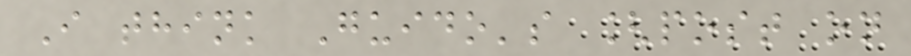I think Guido's [post on
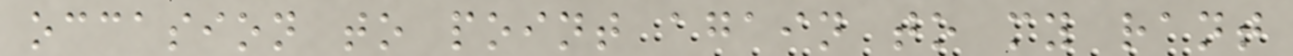occasion to point again to my rant
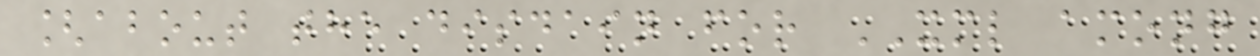[about the disdain for XML among
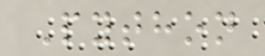Python
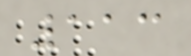113
